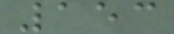153
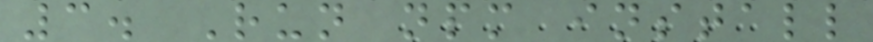3. Run npm install
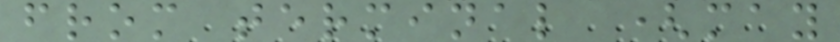from terminal (may
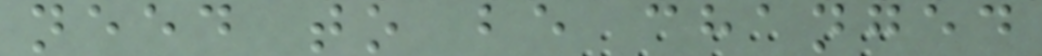need to be changed
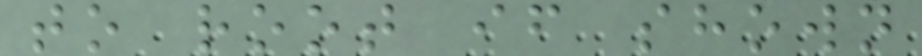to root if shown
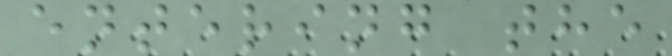entering the
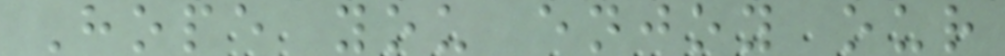Hope you enjoy our
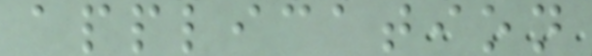application
